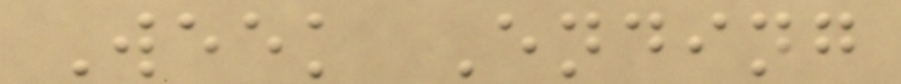Week Ending
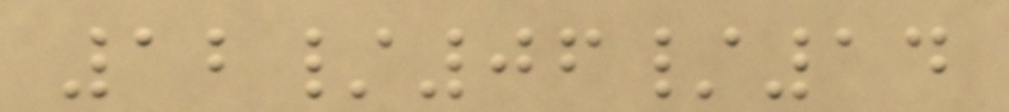12/06/14
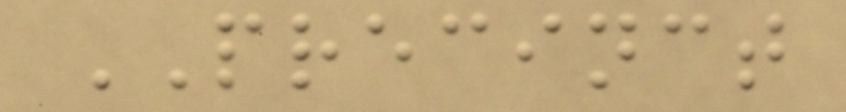PRECINCT
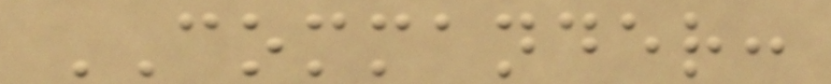COMMANDER:
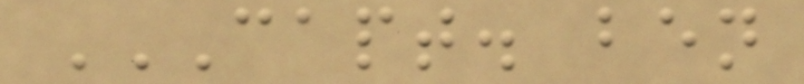CAPT. BEN
